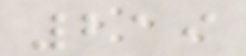219
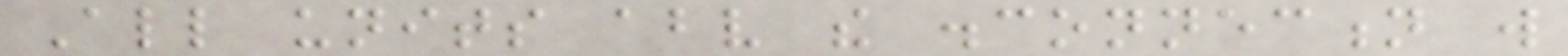All units above the disconnection will
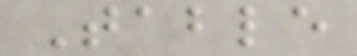Table
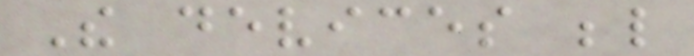The devices below
